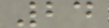24
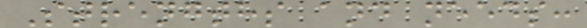Strengths and needs:
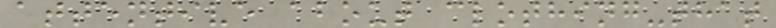attentive about clothing-that
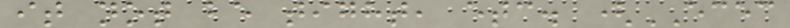it not be tight, etc. (ECEC
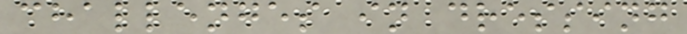challenges in dressing
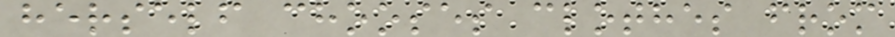herself chooses clothes from
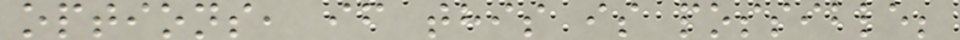options, if this is possible;
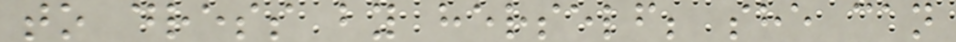to dress by herself; she can
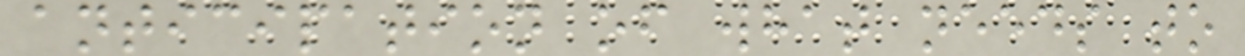anticipation of what needs to
